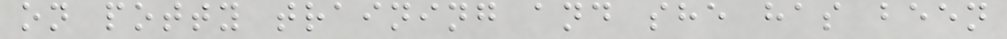on potty training and she has been
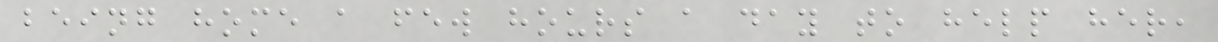being home a few hours a day to help her,
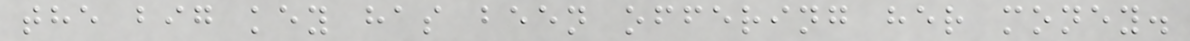the big key has been offering her money.
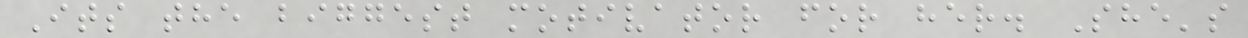Its the biggest motivator for her. She's
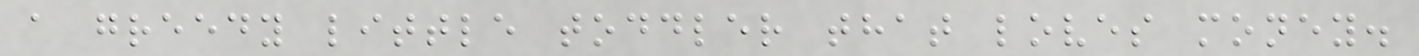a greedy little toddler that loves money.
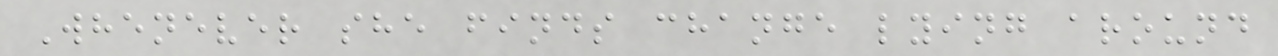Whenever she finds change lying around
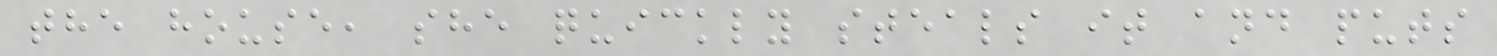the house, she quickly steals it and puts
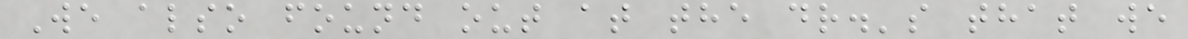We also found out at the dr.'s that we
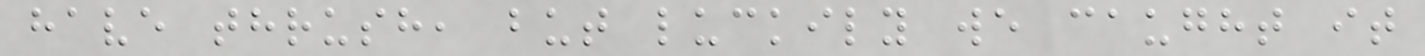have thrush, but luckily we caught it
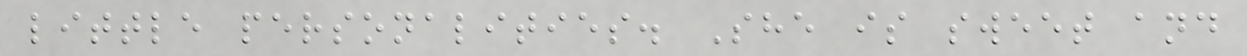little personalities. She is sweet and
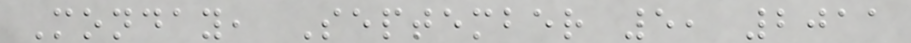Monday, September 5, 2011
